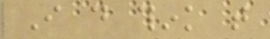I do think that
